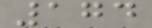174
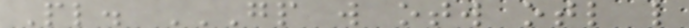Pl. GP W OTW OTL L
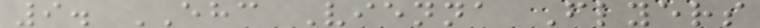9. EHC Vienna Flyers
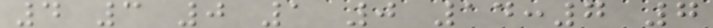4 3 0 1 0 14:7 7
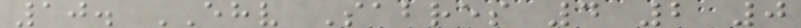10. EHV Sabres 4 2 0
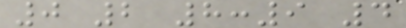0 2 8:9 4
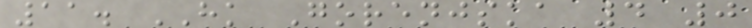11. HK Gorenjska 4 0
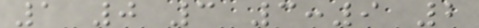1 0 3 3:9 2
